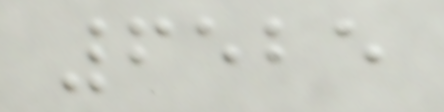6525
